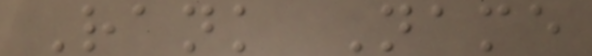Rank Name
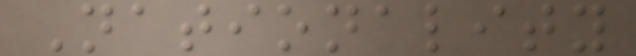Nationality
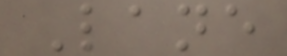Lane
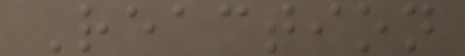Reaction
